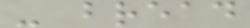- bread
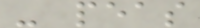- peas
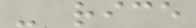- rice
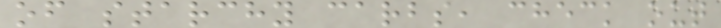of starchy carbs, check out
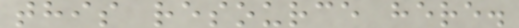this resource here.
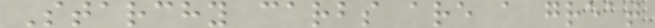Starchy carbs are a great
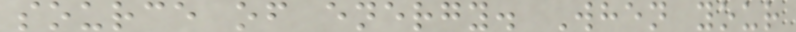source of energy. When your
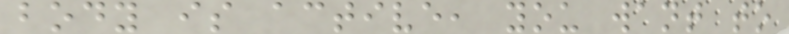body is active, you want to
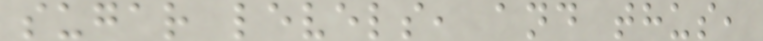sugar levels, and thus,
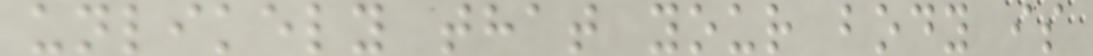unlikely that your body is
